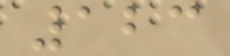123
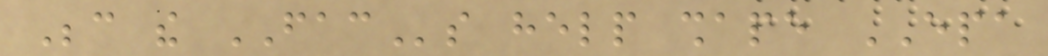Because the FACs help shape EPA
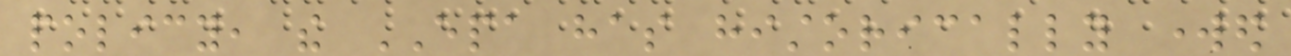policy, the EPA has historically worked
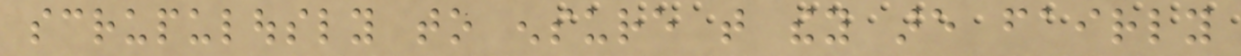scrupulously to ensure that they are fairly
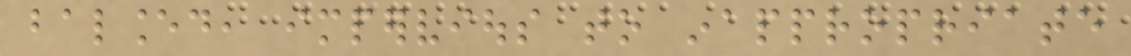balanced, impervious to inappropriate
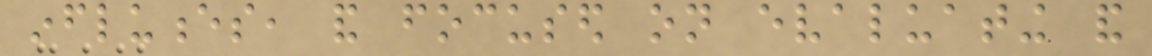influences, and focused on evaluating and
